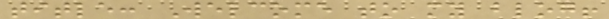title: Welcome to my blog!
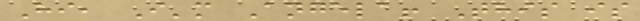Hi, I'm Angela! This is
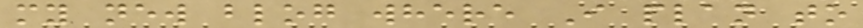my new blog where I plan to
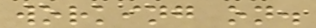working on.
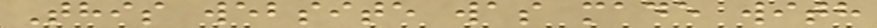This website was made with
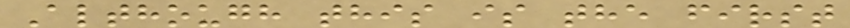Although this is the first
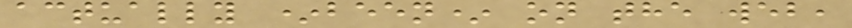actually *been* on the web,
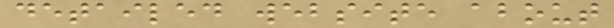detailed website about
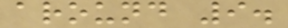around 9.
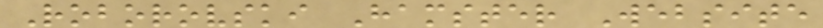Roborovski Hamster Website
